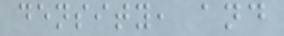density, and
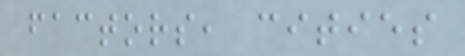factors, cities
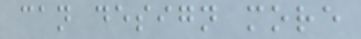can design more
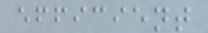efficient
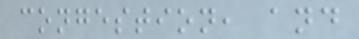congestion, and
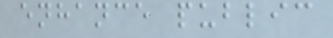enhance public
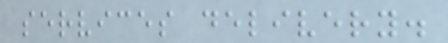services delivery.
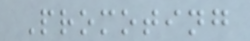Promoting
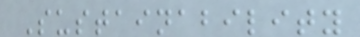Sustainability
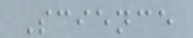Science
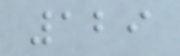129
